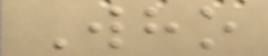Who
